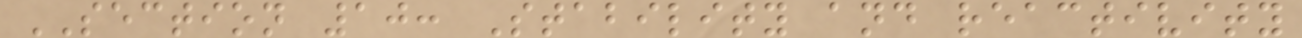SECTION 10: Stability and reactivity
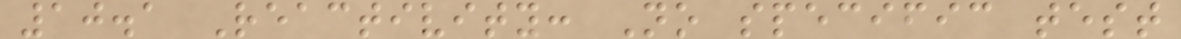10.1 Reactivity: No specific test
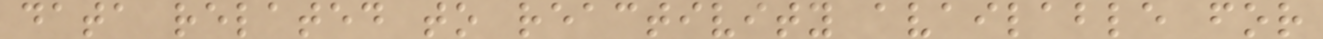data related to reactivity available for
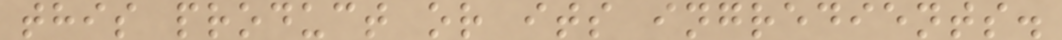this product or its ingredients.
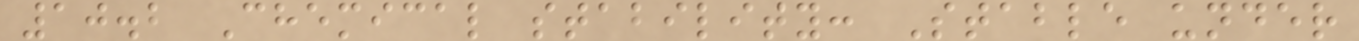10.2 Chemical stability: Stable under
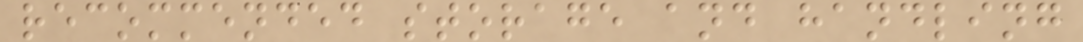recommended storage and handling
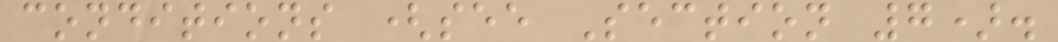conditions (see Section 7).
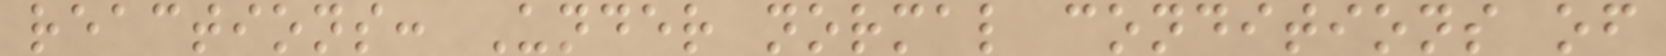reactions: Under normal conditions of
